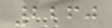2260
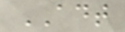ADT
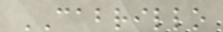CABRILLO
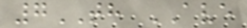7TH AVE
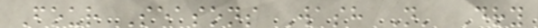Four Seasons Wash N' Dry
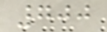700
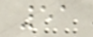51
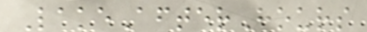LakeAfterHours
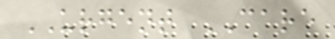URGENT CARE
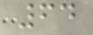64
